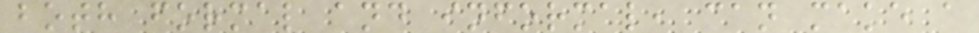both formal and informal, can make a
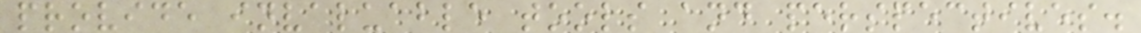provide invaluable tools and perspectives.
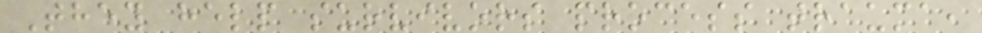They help survivors process trauma,
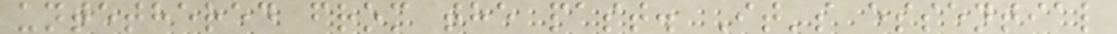untethered from the past. It's essential
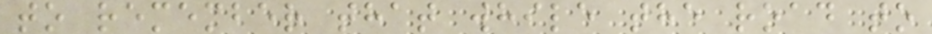to remember that while the road to
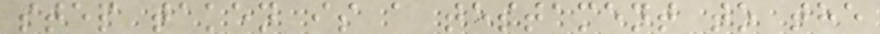step taken is a testament to the
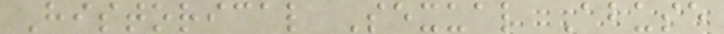Historical Sexual Abuse
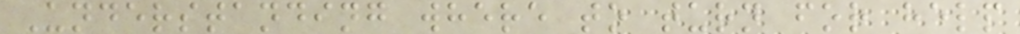Understanding where to turn for help
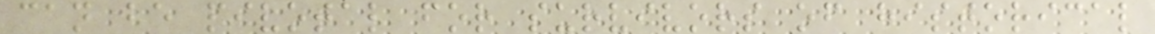can be pivotal for survivors of historical
